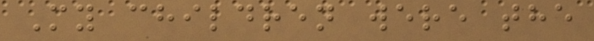My children were the
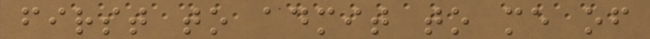first to admit to me of
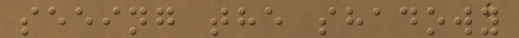seeing the shadowy
